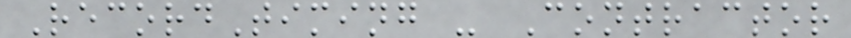RecordTiming - Contractor
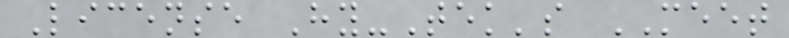License Hy-Tek's MEET
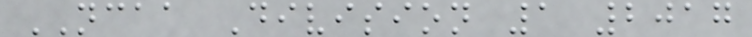NCAA Division 1 2017
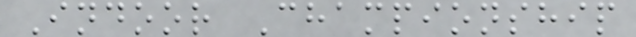Indoor Championship
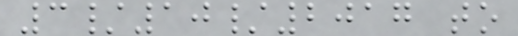3/10/2017 to
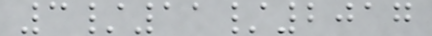3/11/2017
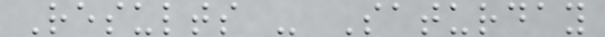Results - Saturday
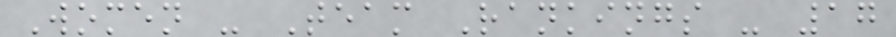Women - Team Rankings - 17
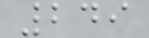249
